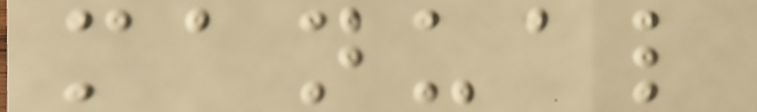manual
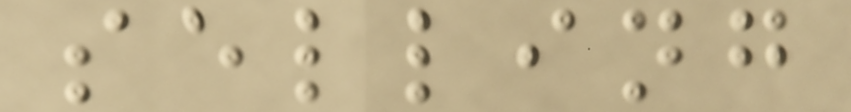selling
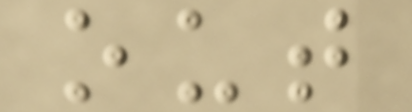out
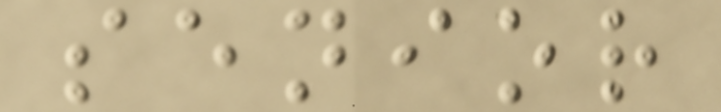senior
